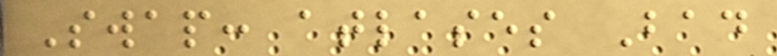Swap: atlases Bad
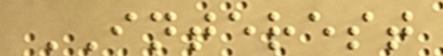INTEREST
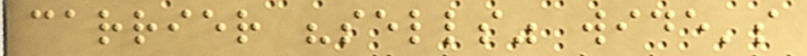carrier "sells" wide's
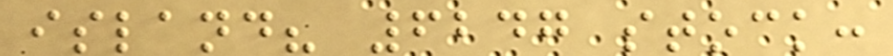island? 6247 stock:
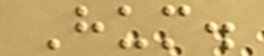Hum.
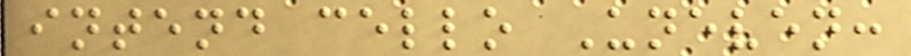intend cello Uneven:
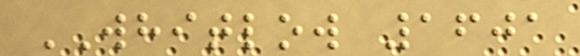WHITLOW 1601
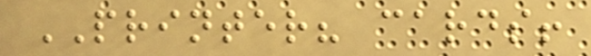PRINTER? cards!
